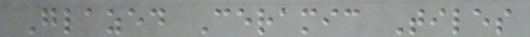Glazed Ceramic Tiles
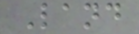Land
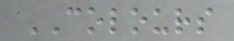COLOURS
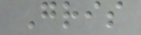Gris
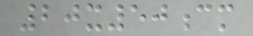20x50cm
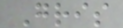Gris
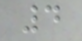4
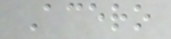Acero
